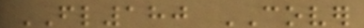FL180 COVER
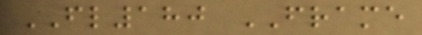FL180 FRAME
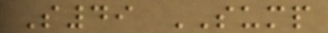S49 SUMP
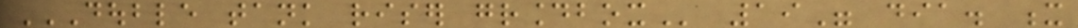DOUBLE TANK RISER GROUNDBOX 19" dia. x
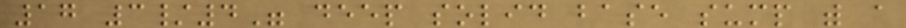17 3/4" deep solid base sump with a
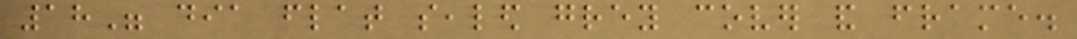18" dia flat sealed grey cover and frame.
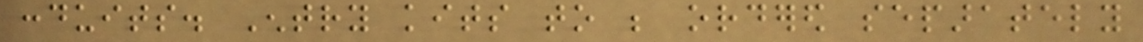conduits. Entry kits to be ordered separately
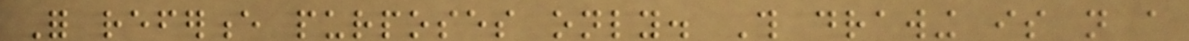For reference purposes only. This drawing is not a
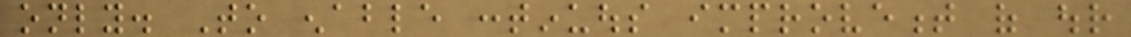only. To enable continuous improvement of our
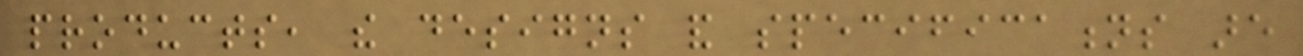products, the designs and specifications are
